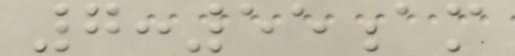7:55am
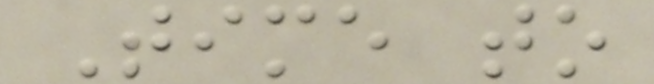Time to
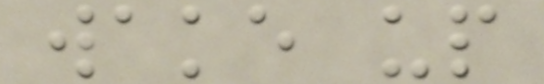wake up
